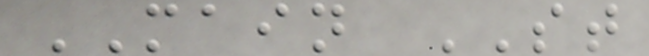MAIN ST
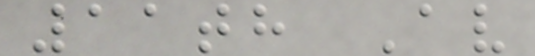11th Av
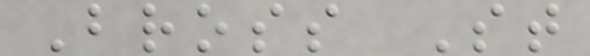Bross St
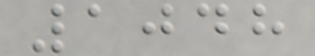1048
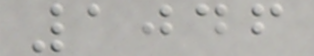1046
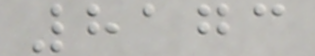8173
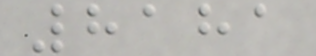8181
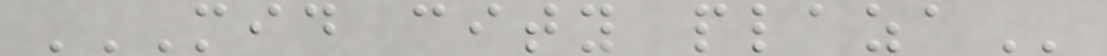MID CITY PLAZA
